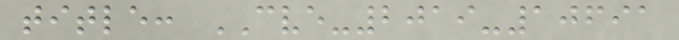title: CVE-2019-10691
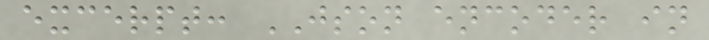excerpt: JSON encoder in
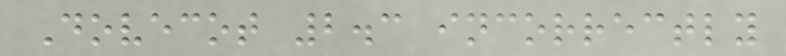Dovecot 2.3 incorrectly
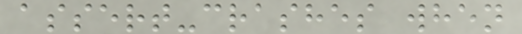assert-crashes when
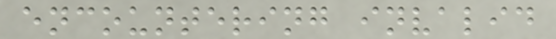encountering invalid
